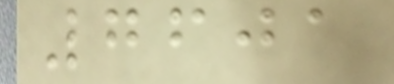7601
